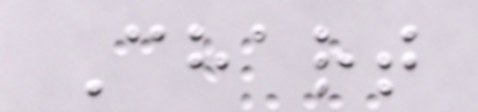Chart
